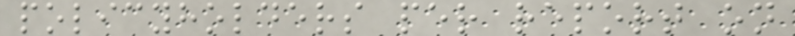policyholders per report on
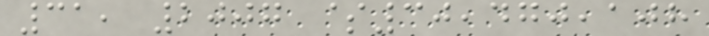31, 2007 $30,470,108
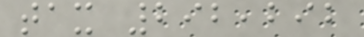tax 292,292
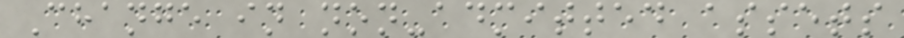Change in non-admitted assets
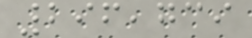296,739
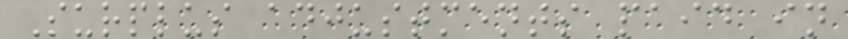Surplus adjustments paid in
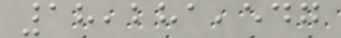18,281,547
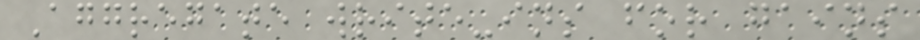Aggregate write-ins for gains
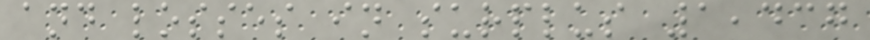and losses in surplus 1,437
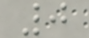0
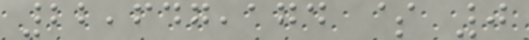22,647,174 $ 0
